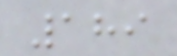189
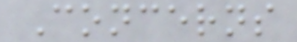Concerns
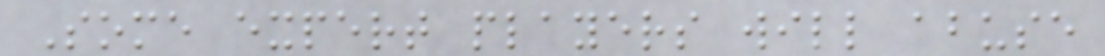Some expert players will abuse
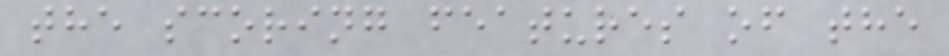the scoring features of the
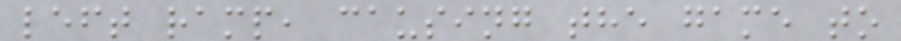left ramp, causing the game to
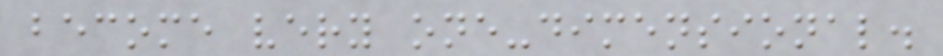become very one-dimensional.
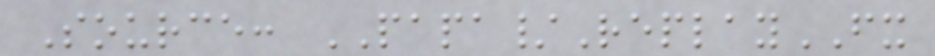Source: PAPA/ReplayFX
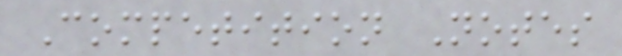Competition Notes
